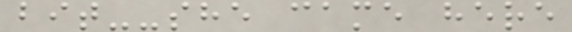bit--she came here
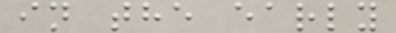in the early
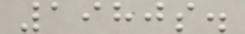1980s.
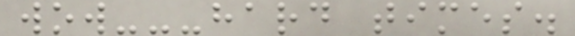wow---hard times.
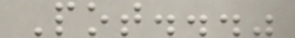Pot..."
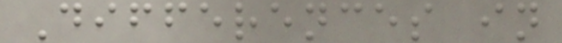Differences in
